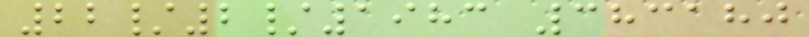22/2/1983 383180
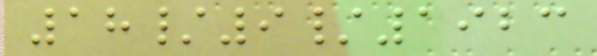18/9/1923
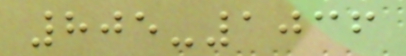805-1036
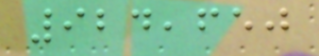924,650
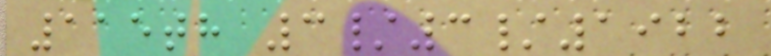115th 3/3/1922
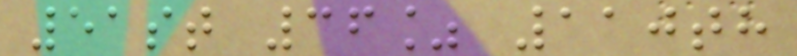51st 36% 110th
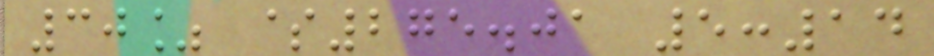30% $275.01 5:14
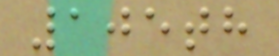105th
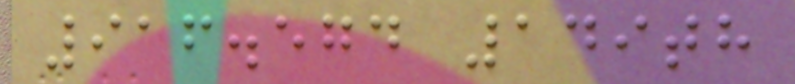916.574 149th
